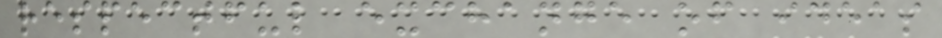respectful exchange of ideas
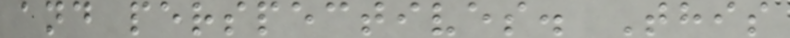and perspectives. This
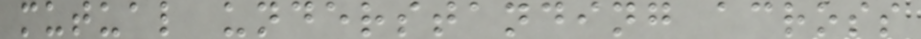mutual understanding across
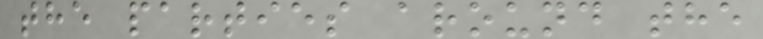the parties around the
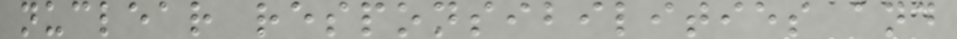nuclear responsibilities and
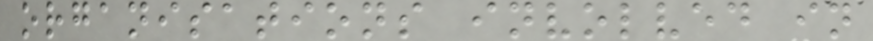organisations involved in
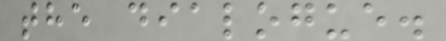the dialogue.
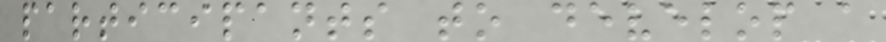participants to develop a
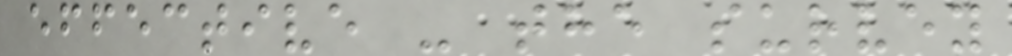effective - the survey
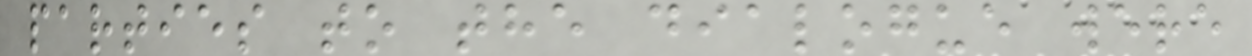parties to the dialogue were
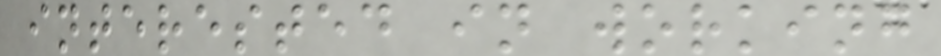interested in working
